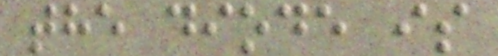the diode is
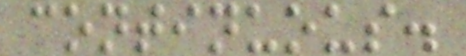continuous.
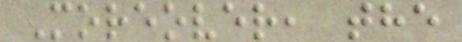Moreover, the
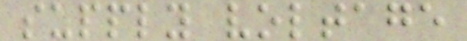supply voltage
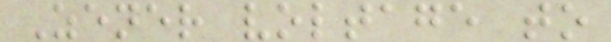Zener voltage to
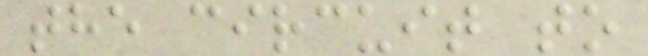the circuit to
